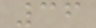36
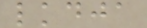lkdja
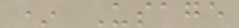* Usage
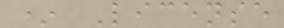* License
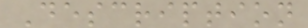Description
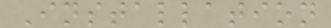Installation
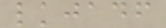lkjadf
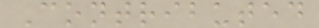Contributed
